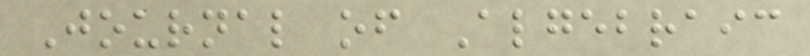Journal of Algebraic
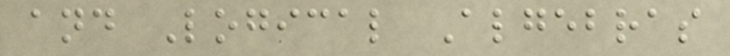and Logical Algebras
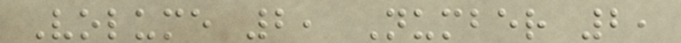Volume 2, Number 2,
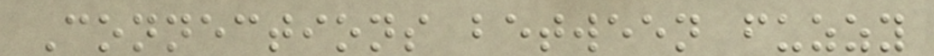Connections between fuzzy
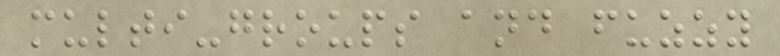multi-groups and fuzzy
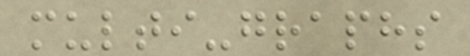multi-graphs
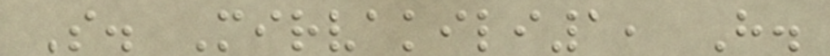S. Mirvakili1, H.
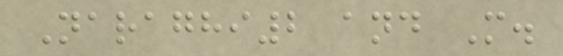Naraghi2 and M.
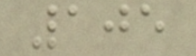105
